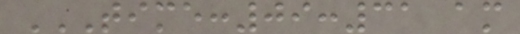TIME:09:31 AM
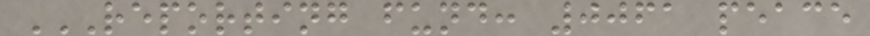REPORTING FUND: 0061 PEACE
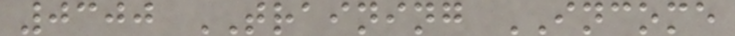0300 TRAINING INCOME
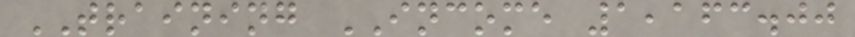TRAINING INCOME 1,163.00
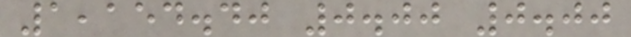1,154.40 0.00 0.00
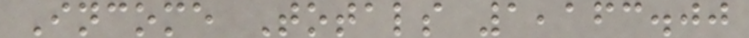Income Totals 1,163.00
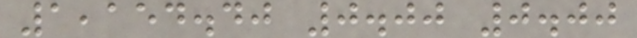1,154.40 0.00 0.00
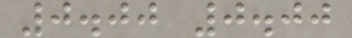0.00 0.00
